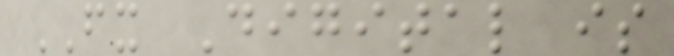FX Digital is
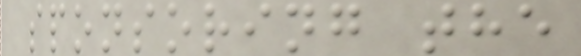sponsoring the
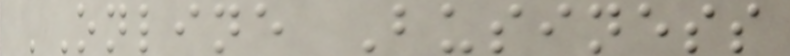'Online Business
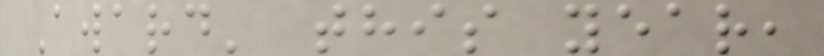Award' this year,
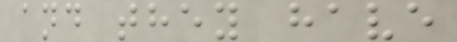and they have
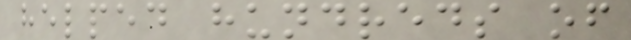helped hundreds of
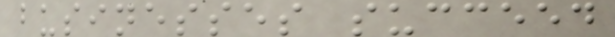businesses succeed
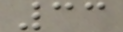33
